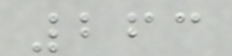263
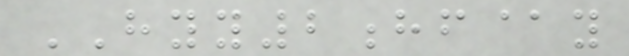HYY2hf@y
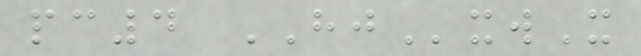pc4 HJxwX
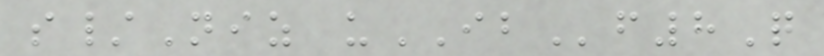s/Niz uIBf8Q
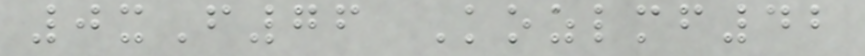0xF76 Kozlmf42
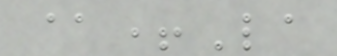@+La
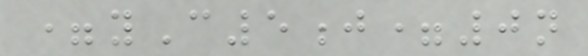=yC5j=0n
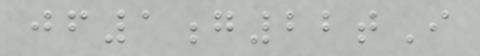jf1g22tI
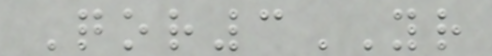Qor3YR
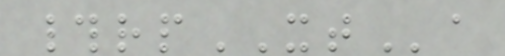#rpXTa
